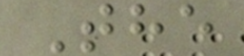The
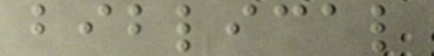biblical
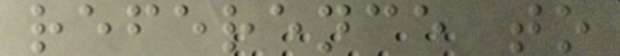reference to
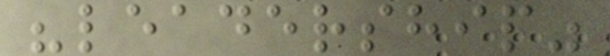"leadership"
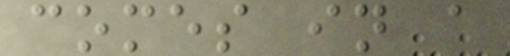comes in a
